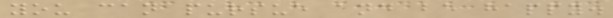you can pursue and be happy.
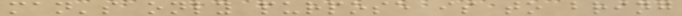man's only purpose is to bring
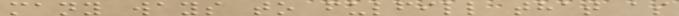many ways to fulfill that as
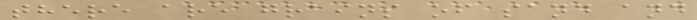there are grains of sand and
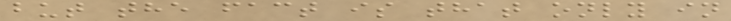but the fact is that only in
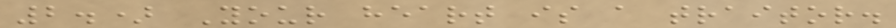2.) Your heart is a traitor.
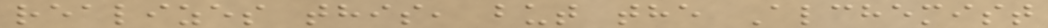realizes this, but the Alchemist
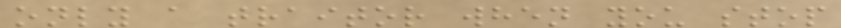only a traitor when you stop
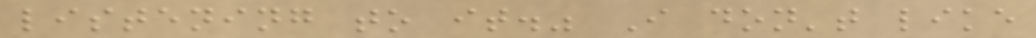listening to it." I don't like
